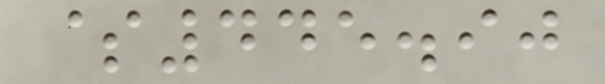$445.90
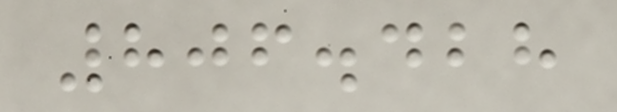806.428
